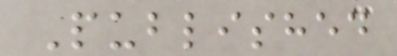Published
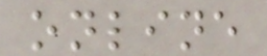online
